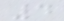4
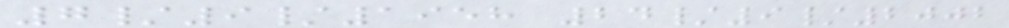7/9/1958 24/9/2002
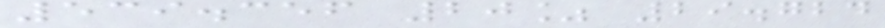539.356 20% 29.724
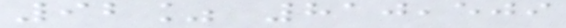92% 810,509
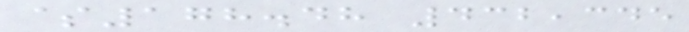$178.48 432,345
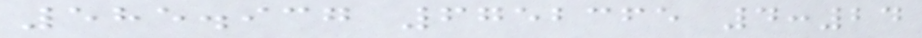585.937 6752365 4:24
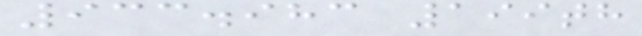933.983 199th
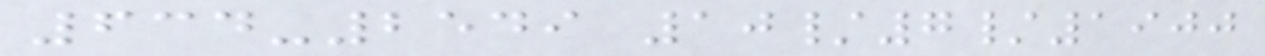634-2549 10/7/1900
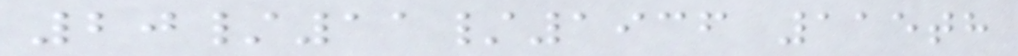20/11/1936 115th
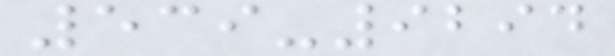539-9294
